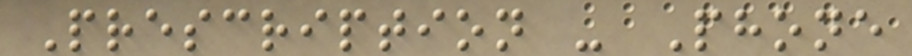Prescription - Phone
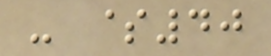- $40
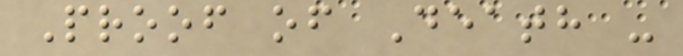Proof of Death -
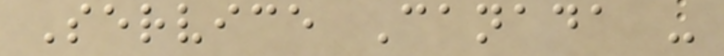Service Canada -
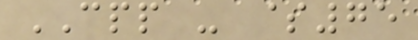CPP - $75
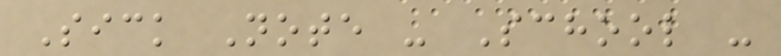Sick Note - School -
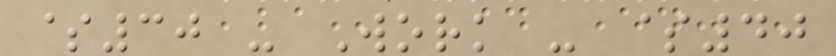$30 - Work - $40
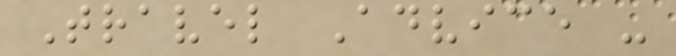Travel Advice -
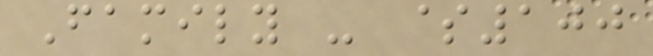Family - $100
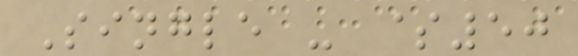Single - $50
